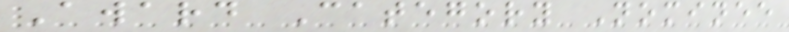Award Category Nominee
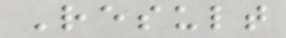Result
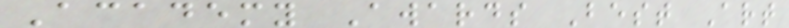Academy Awards Best Art
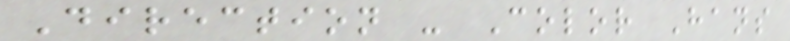Direction - Color Hans
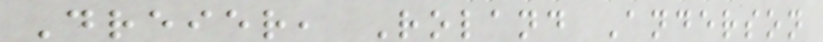Dreier, Roland Anderson
